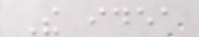The idea
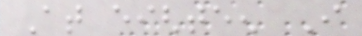At eighteen I
